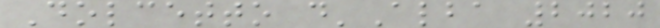Dolcetto d'Alba 2020
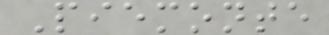Piemonte
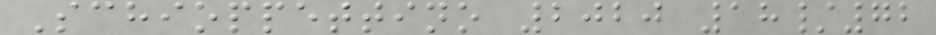Schioppettino 2020 18/72
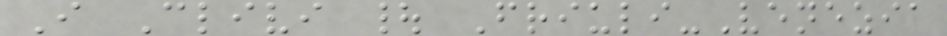I Clivi | Friuli-Venezia
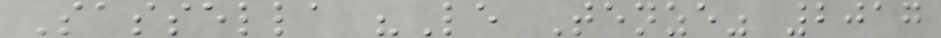Sassella "Le Tenze" 2017
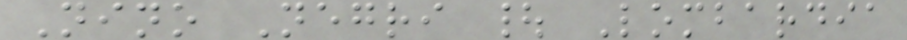Nino Negri | Lombardia
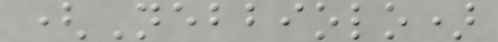(Nebbiolo)
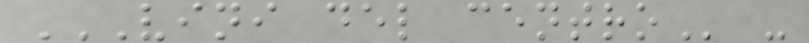VINI DEL CENTRO -
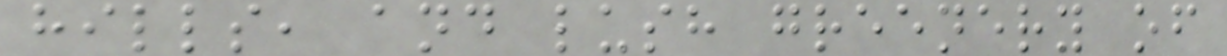hills, and lush greenery of
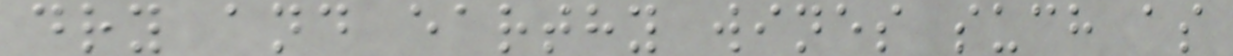dry and earthy wines such as
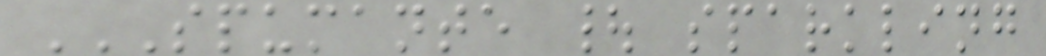SPUMANTE | SPARKLING
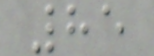85
